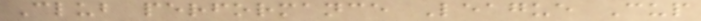Club performance League Cup
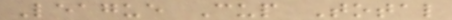League Cup Total
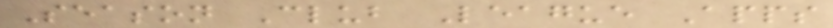Season Club League Apps
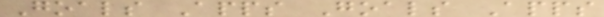Goals Apps Goals Apps
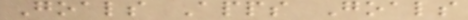Goals Apps Goals
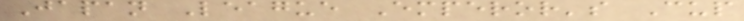Japan League Emperor's Cup
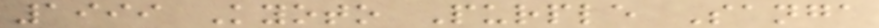1999 Kyoto Purple Sanga
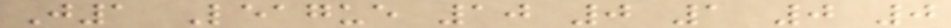J1 League 10 0 1 0 0
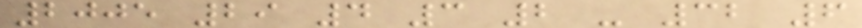2005 29 4 3 2 - 32 6
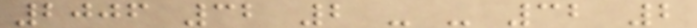2006 32 2 - - 32 2
